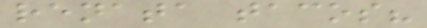renata tacos?
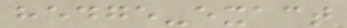hedge-exact
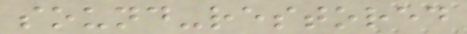sound-restored
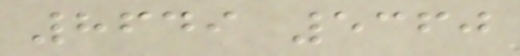8649 5360
